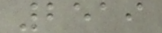2519
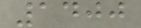1400
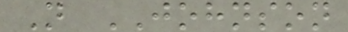N JOHNSON
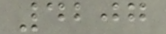4207
